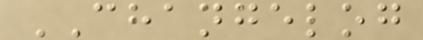CHANGELOG
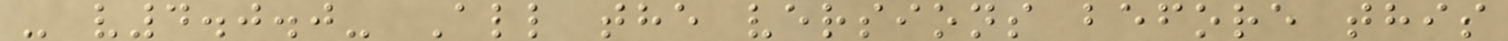- v4.0.0- All the versions before this
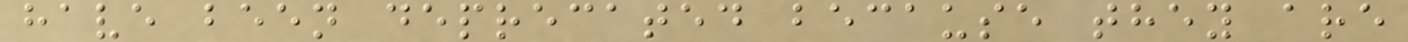have been deprecated because they are
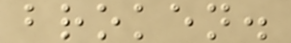broken.
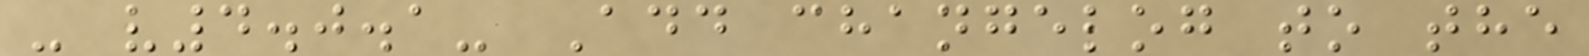- v4.0.1- Add changelog to the
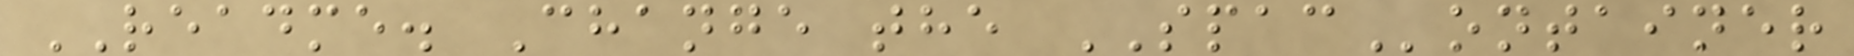README. Change the SPAContainer
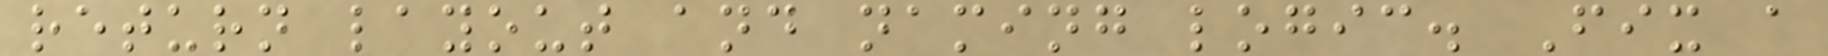return layout and naming logic. Fix a
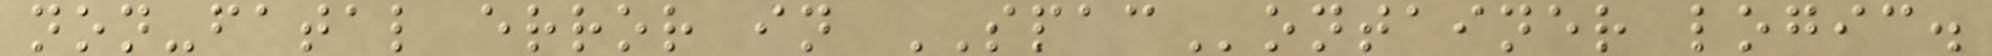non-fatal error in SPAContainer logic.
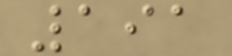191
